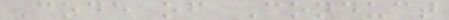Code of Conduct
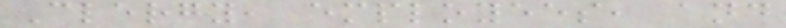Clergy, employees, and
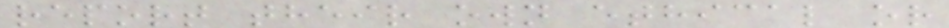report their own ethical or
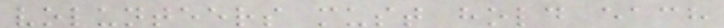volunteers must hold each
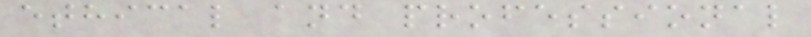ethical and professional
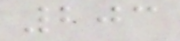203
